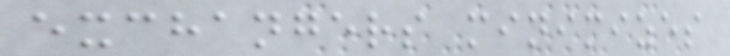exchangers minimizes
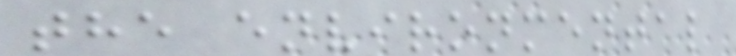the environmental
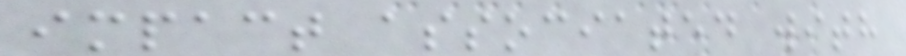impact associated with
